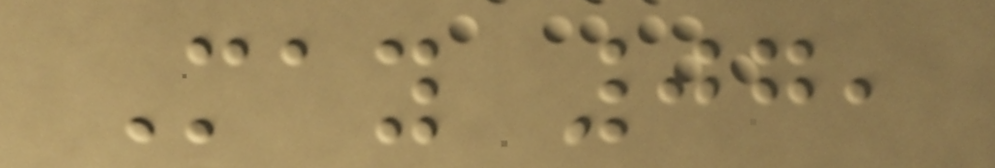May 07,
